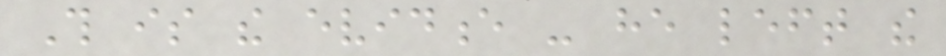This is the evidence - he left the
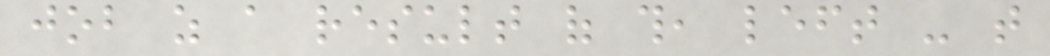job as a result of this, left - that
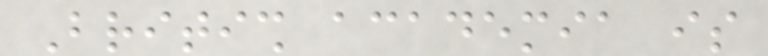British academia is
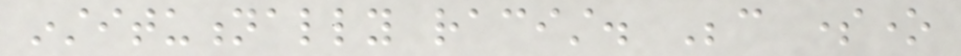institutionally racist. Because someone
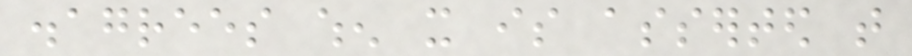disagrees when it is asserted that
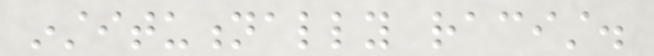institutionally racist.
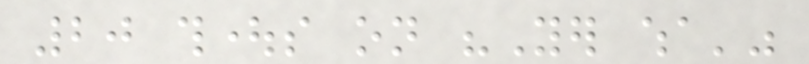20 thoughts on "Yer wha'"
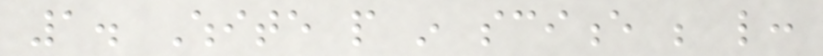1. White people in science be like:
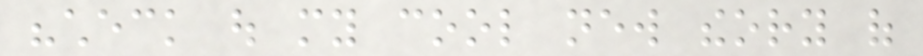"check out my cool new theory of
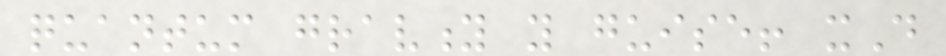quantum gravity you guise! xD
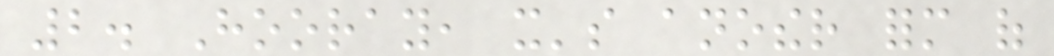2. Hooray, it's another form of
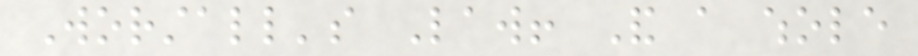Worstall's Law! And a whole
